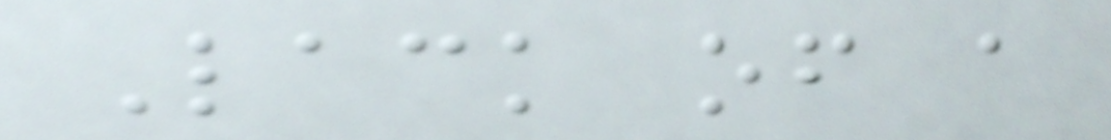Lack of a
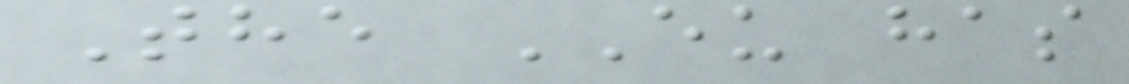The EU has
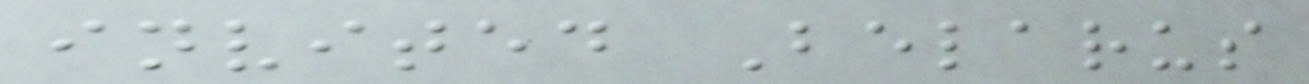invited Belarus
